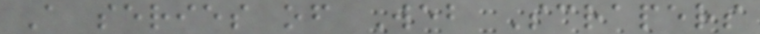A series of Web Scrapers
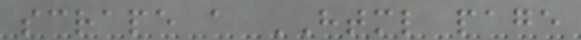scrape a HTML page
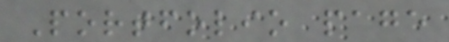Portfolio page
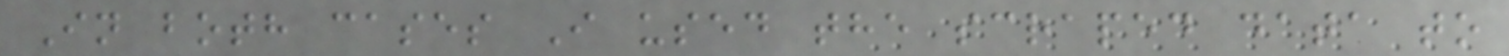In both cases I used the scraped data to
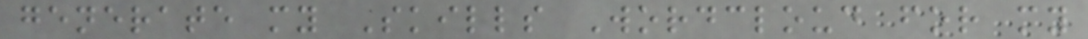generate my Skills Wordcloud for my
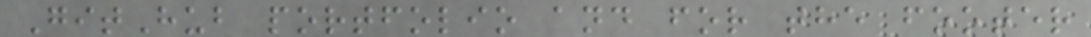GitHub portfolio and for the footer
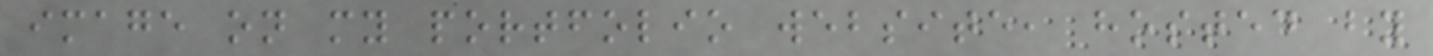image on my portfolio website, hosted by
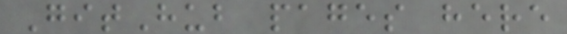GitHub pages here
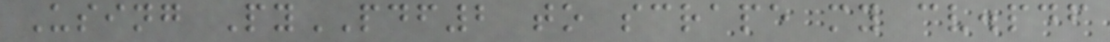Using PyPDF2 to scrape my cv.pdf
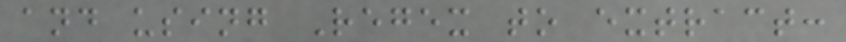and using Regex to extract:
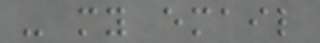- my email
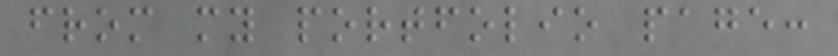from my portfolio page:
